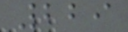229
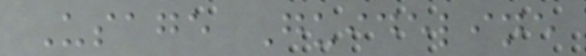Usage Guideline
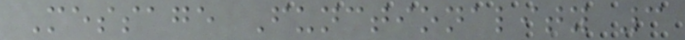Message Functionality 3
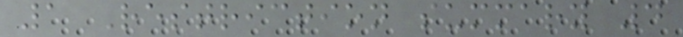1 Restriction summary 4
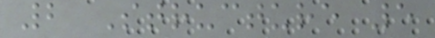2 Structure 5
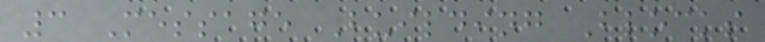3 Message Building Blocks
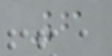6
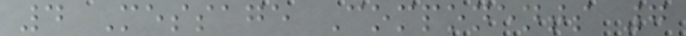4 Message Components 7
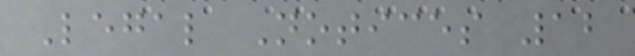Legal Notices 12
